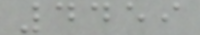4459
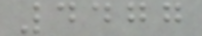4477
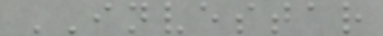INVESTAR
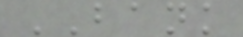BANK
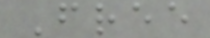Free
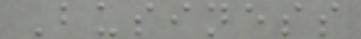Business
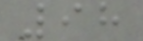98
